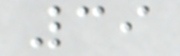39
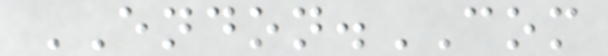ENDON.COM
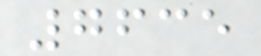7635
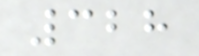328
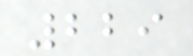229
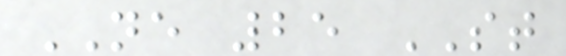NE 25 ST
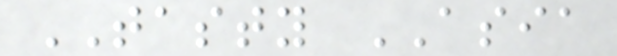TASTY ASIA
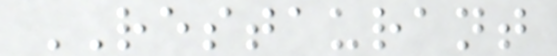RESTAURANT
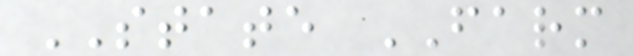STATE FARM
